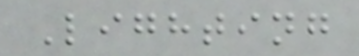Lighting
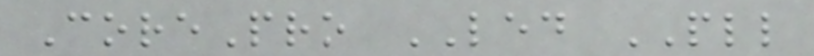CorePro LED PLL
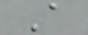A
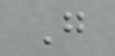G
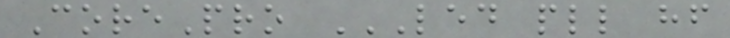CorePro LED PLL HF
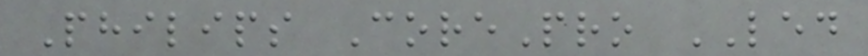Philips CorePro LED
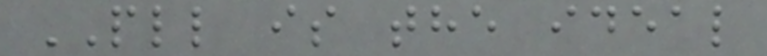PLL is the ideal
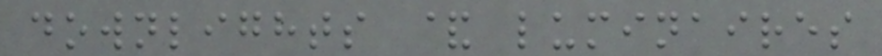downlights & luminaires
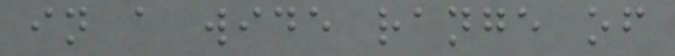in a wide range of
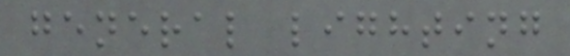general lighting
